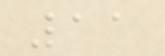11
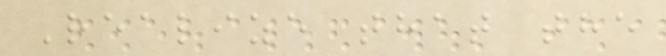Realize that the
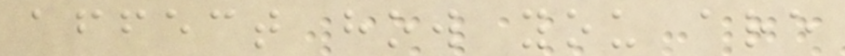affect how you are
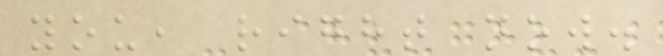you, right now.
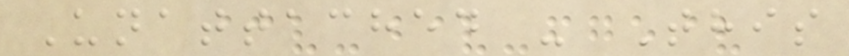Unattached - This
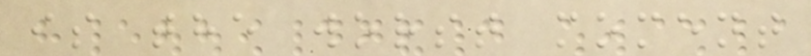is the worst moment
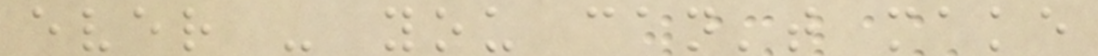ever - you can't make
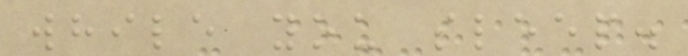while you sleep.
